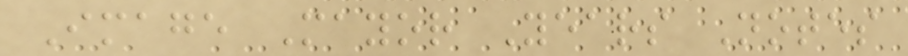Image Mayor Years Notes
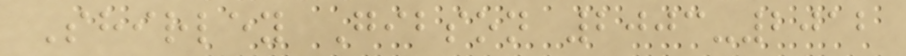Shirley Gibson 2003-2012
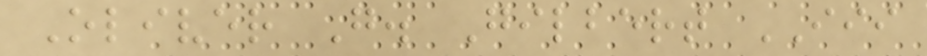Oliver G. Gilbert III
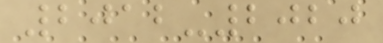2012-2020
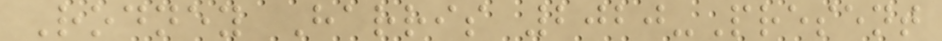Rodney Harris 2020-Present
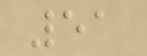51
